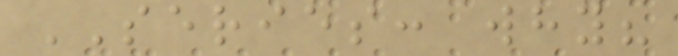SERIES: why?
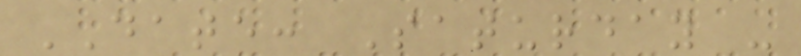DATE: Saturday -
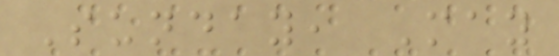Sunday, May
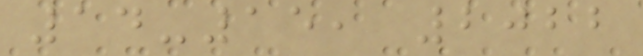14-15, 2022
